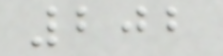202
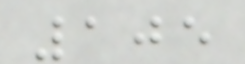105
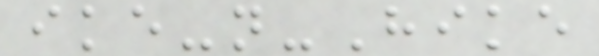ike-n-Hike
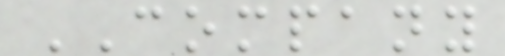COMPANY
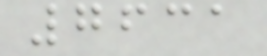7631
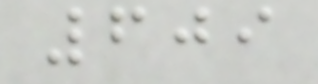609
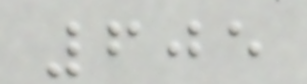605
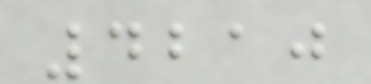4210
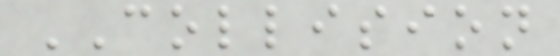COLLISION
